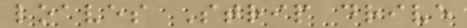loaves Strip drive
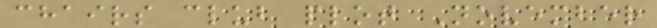chairs club plot November
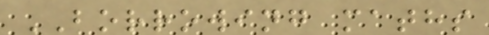BORROWING maths
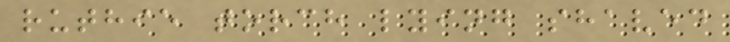ruthie torch lying shaved
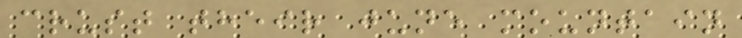crust their june mountain
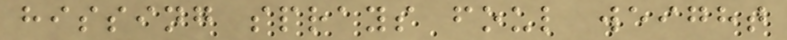hissing sprays foul weight
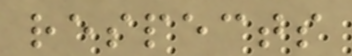respects
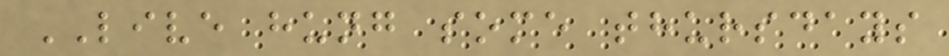LIVE hung some thursdays
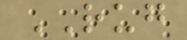RUG
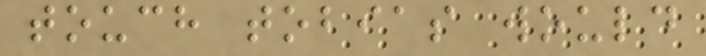touch tobias would
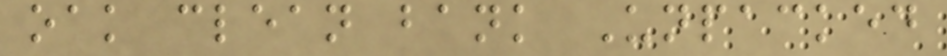oak clean bank Unpacked
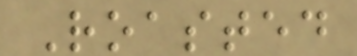Roasted
